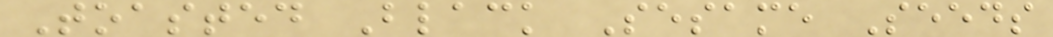Toasted Black Sesame Seeds
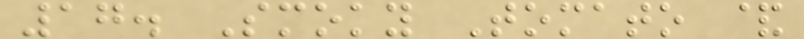17. Smoky Tomato &
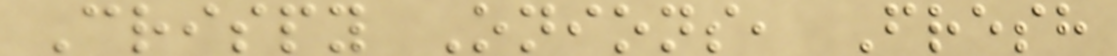Crispy Onions, Fresh
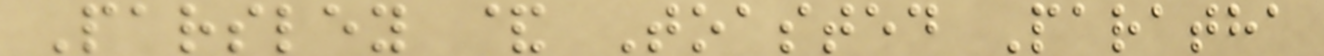Parsley & Toasted Paratha
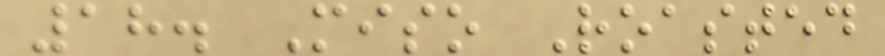18. Miso Roasted
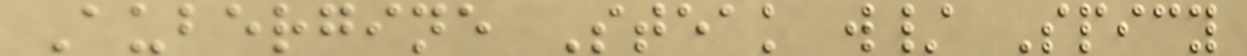Aubergine Steak w/ Spicy
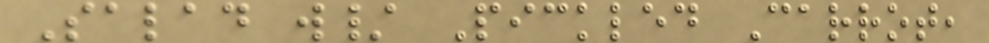Salad w/ Pickled Carrot,
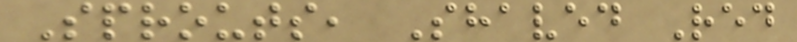Sprouts, Shaved Red
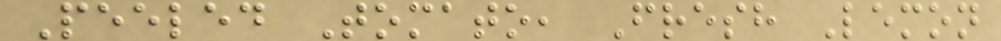Peeled Tomato, Fresh Lemon
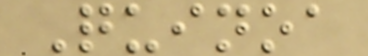Quinoa
